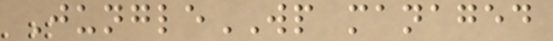JungleWP managed
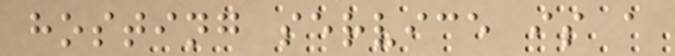hosting service is a
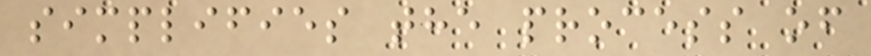simplifies the process of
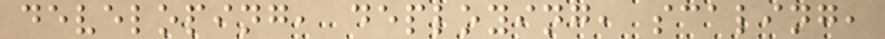developing, deploying, scaling,
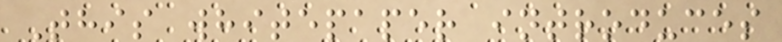This whitepaper introduces
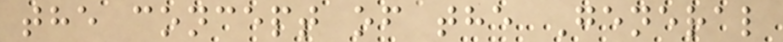the concept of the General
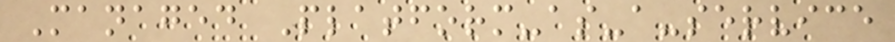Managed Platform-as-a-service
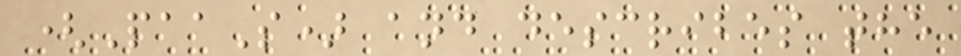(PaaS) and describes the
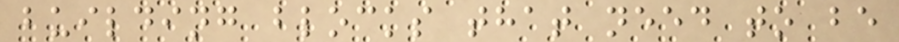building blocks that need to be
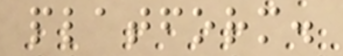platform.
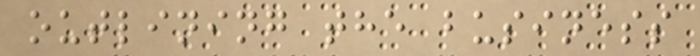outlining the business
